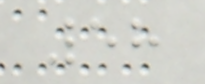58
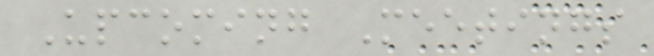Upcoming Meetings
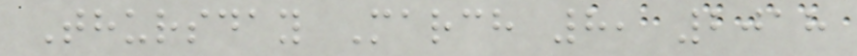Thursday March 8, 2018
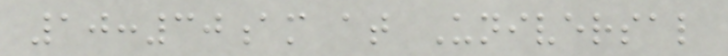10:30am at Universal
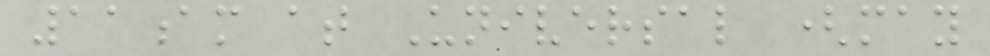11am at Universal (may
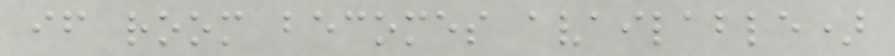if room becomes available)
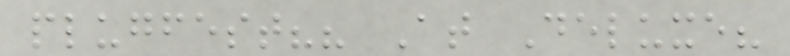plugfest?? At Deluxe?
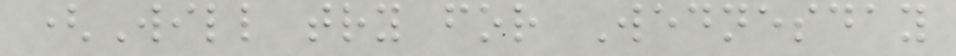(Will try for Wednesday
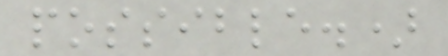possible.)
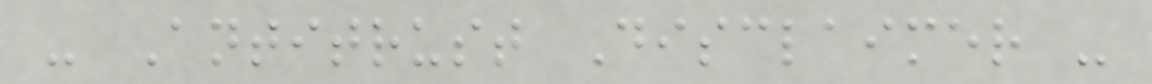- Antitrust Disclaimer -
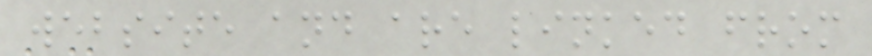website and are linked from
